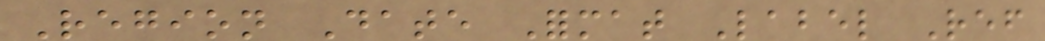Region Date Format Label Ref
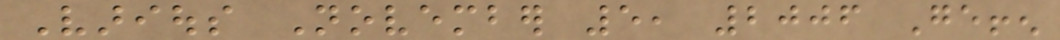Various November 5, 2006 Geffen
